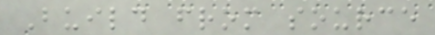Build from source
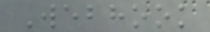Webhook
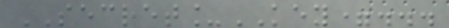SECRET_KEY=...
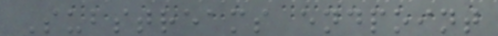Substreams endpoint
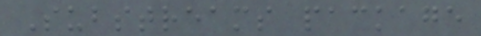Substreams package
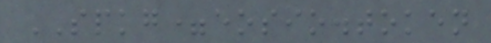SPKG=eosio.token
